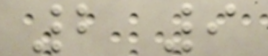2 9
